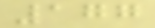177
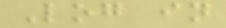Log in
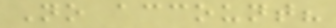No account?
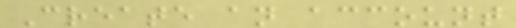Create an account
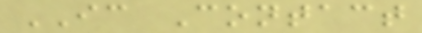IC Contact
